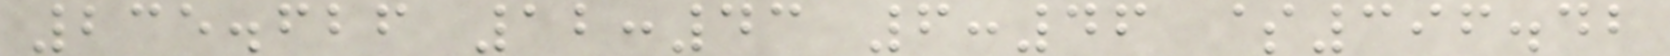235.626 12:43 6:46 $396.42
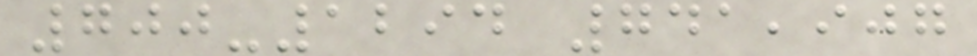700-1294 741,907
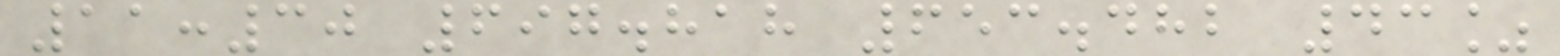11:30 697.818 653.482 43%
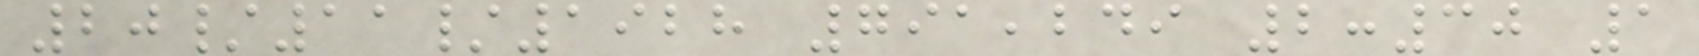20/11/1928 791,249 2:30 1
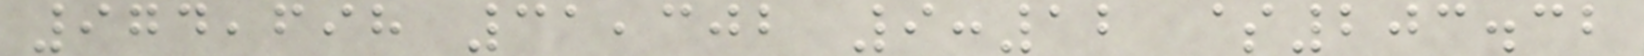974,698 31,302 9:12 $203.32
